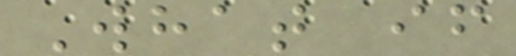What if
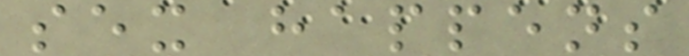sex happens
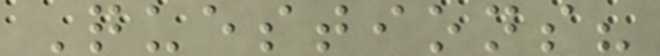Questions?
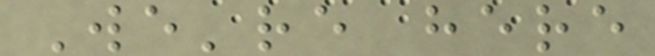We're here
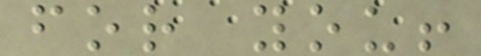for you!
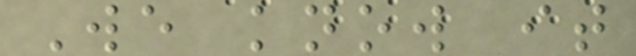We know it
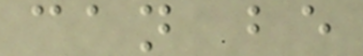can be
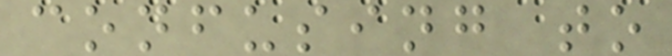confusing to
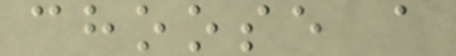choose a
